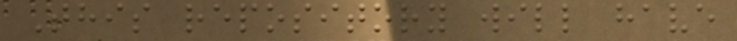This repository will have
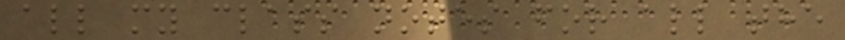all my class notes for all the
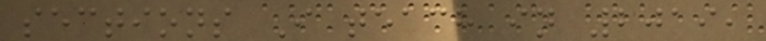sections I teach in 2019,
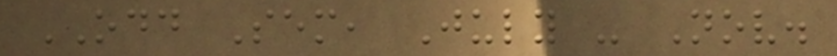ODD Sem, July - Nov.
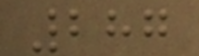287
